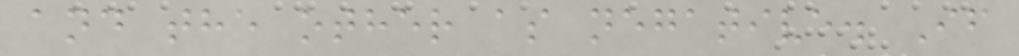and the other as negative. If
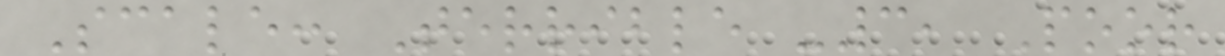Scale: Terrible -3, Poor
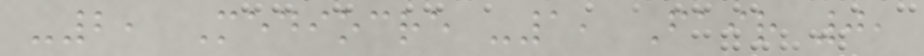-2, Mediocre -1, Fair 0,
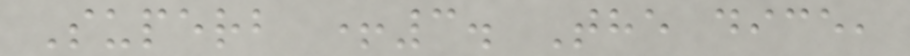Superb +3. The dice,
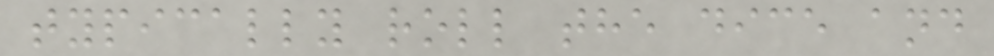typically roll the dice and
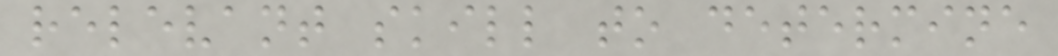relevant skill to determine
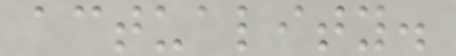actuality.
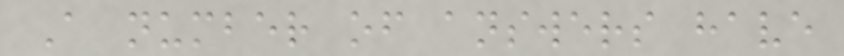A number of answers have
